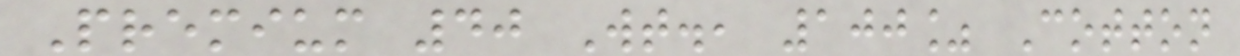Premium 40 Wt., 100% Cotton
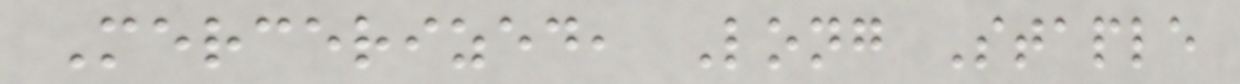Mercerized, Long Staple
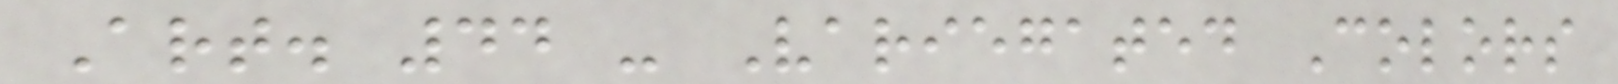Art. 44 - Variegated Colors
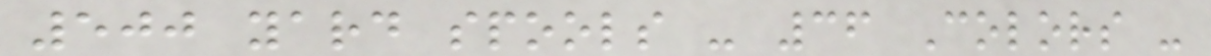500 yard spools - 36 Colors -
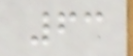63
